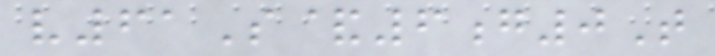v61S&6g0T
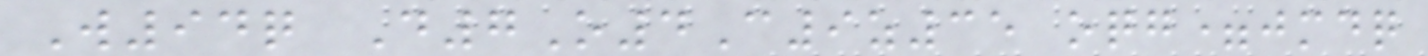W94q D7O4C9z35 oqg=jmdq
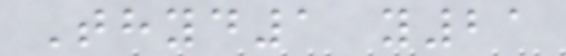Thyd1 y21
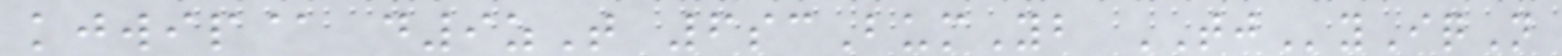kjwip@ d9zT 6scBumYb TJyIqN
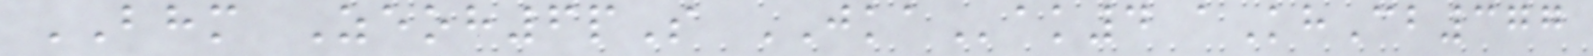BHM Zeoh6pS JKAak4 aKhCb377
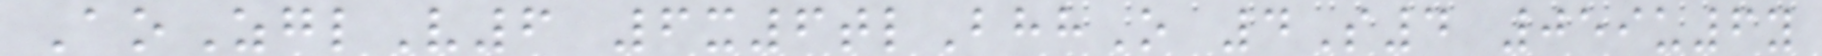AoZglV6 6x6tlBhhO 4S4 059u6y
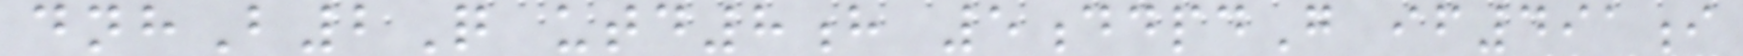dnhB2Q utd8h 5ddpdG if491i
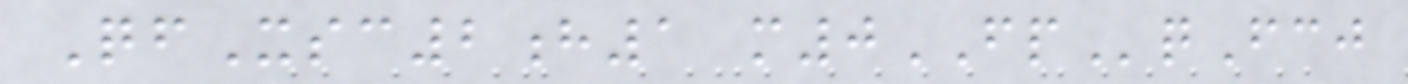QfXsc2h1 m0FPqFcj
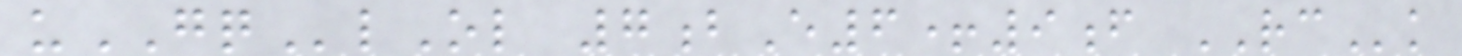uGQlOl 7bE6+9f RCk
